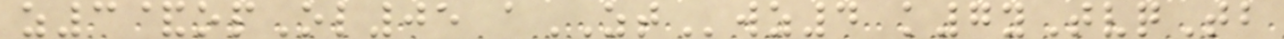z3&opOl05 aZTwz4 k7yTvqTb
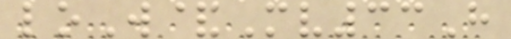loW&Mv33H
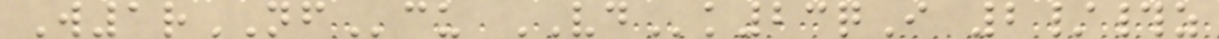W1rNFcu VDk23qI 2/#z
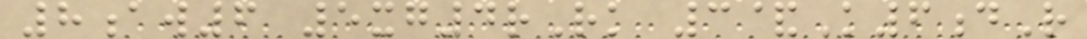8aw6 5xg4rRk 3&K6dR
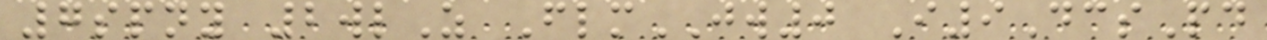7spny 2wlZ FlmJW0 I9DcsPd
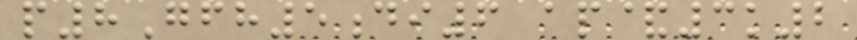p8Gfh5di6 ap&3k2
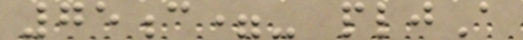75c=- pljA
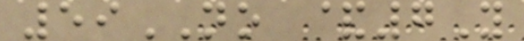59NO &7Y
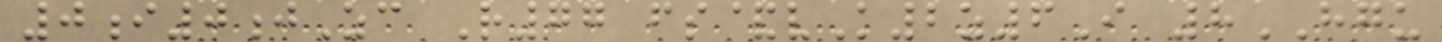0i0jZc R77 fs&vK2z6I 8HGU
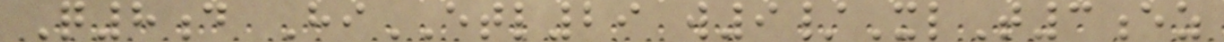Q8d HiETL29 w9/XlT3ez
